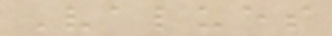Values
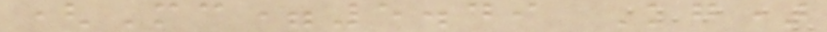(Mc=5.49 Kg)
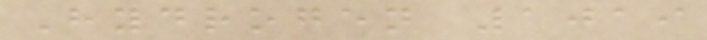Hydrogen 1019
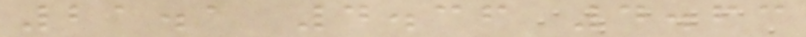21.1 4.36 4.63
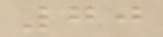70
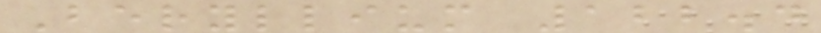Beryllium 122.4
